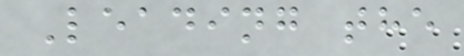Leading the
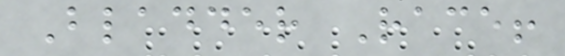Bladder Race!
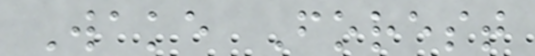Wake Forest
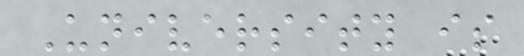University is
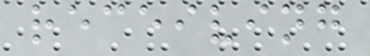receiving
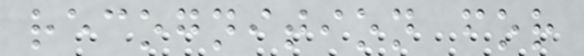recognition for
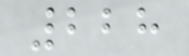228
